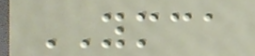YMCA
